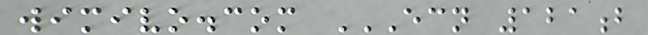wimivo.com ECN 121B
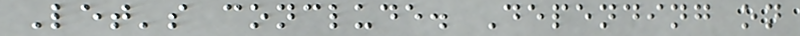Let's conclude. Depending on
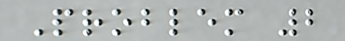Problem 2
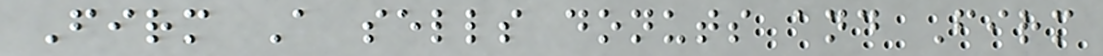Firm A sells donuts and Firm
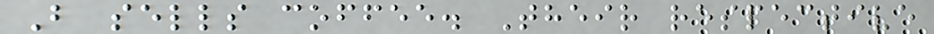B sells coffee. Their respective
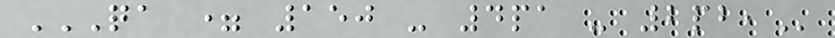QA = 150 - 4PA - 2PB,
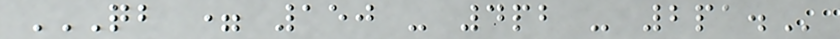QB = 150 - 4PB - 2PA.
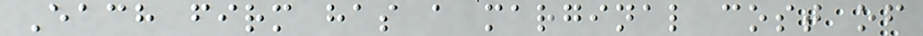Each firm has a marginal cost of
